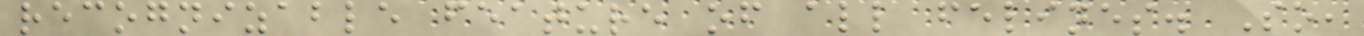recognizable feature of all felines. So,
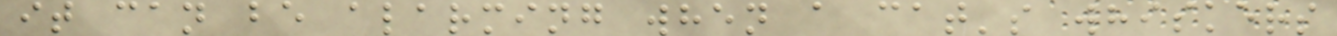it can be alarming when a cat's whiskers
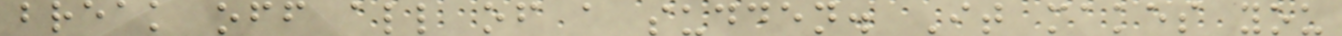break off all of a sudden. It makes you
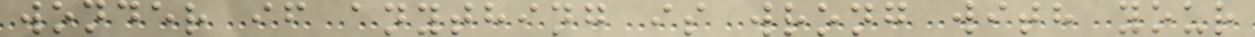wonder if anything is wrong with your
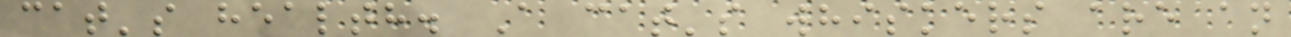cat's health. A cat's whiskers are an
